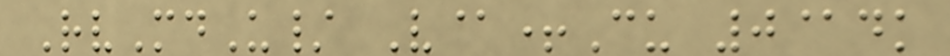RvMdU/ V@+Cu 0@dk
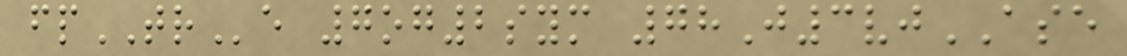fpTRe 7og2sym 78J3vjASE
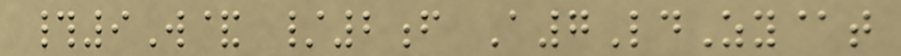#9W& /2f A7LdZy@t
